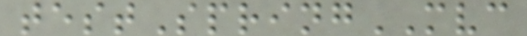testSpringMVC
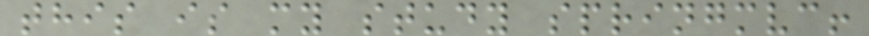this is my study springmvc!
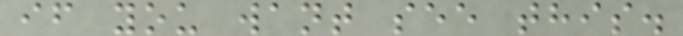if you want see this.
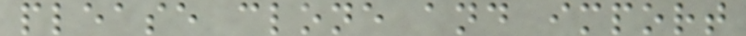please clone and import
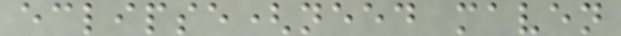eclipse(need maven
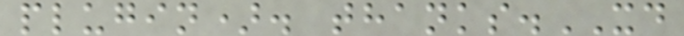plugin). thanks.XD
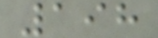198
